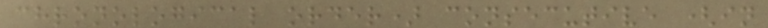chronological order) consecutive (in
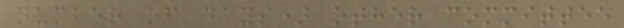number of days) other committee
